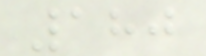180
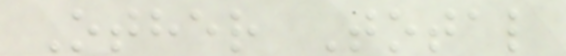Other Total
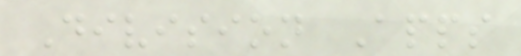Division Apps
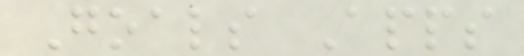Goals Apps
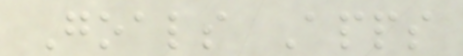Goals Apps
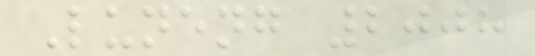Luneng 2008
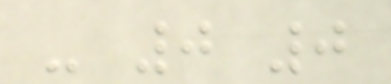- 0 0
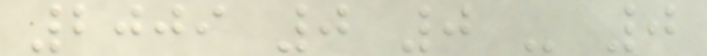2009 0 0 - 0
